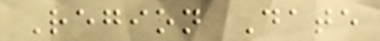Region Date
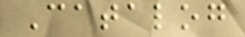Catalog
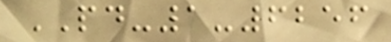PD-1-6256
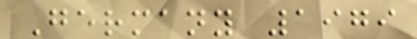Germany 1979
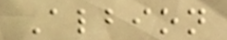Albion
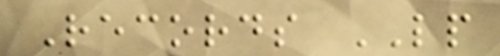Records LP
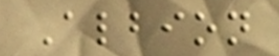Albion
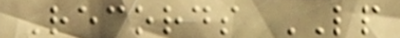Records LP
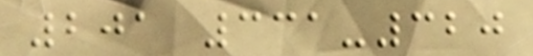201 331-320
